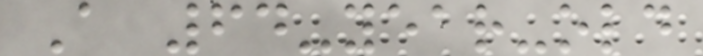A 64-year-old
